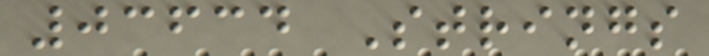03634 Strings
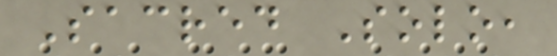Sacred Solo,
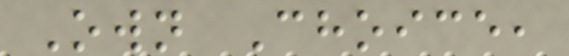Own Choice,
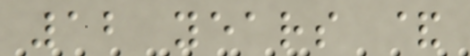12 years &
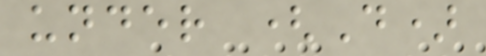under (D)
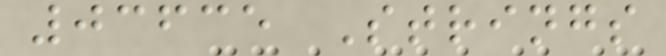03635 Strings
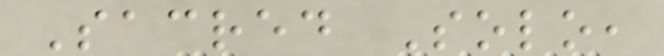Sacred Solo,
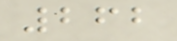262
